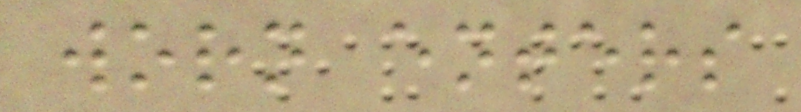worn enters
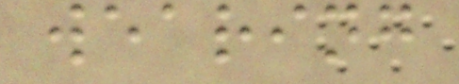wearing
